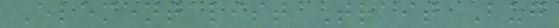Elementalist Trait Bug
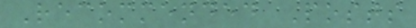Recommended Posts
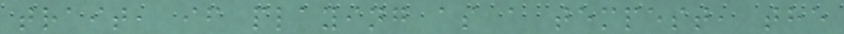trait, if playing as a tempest, the
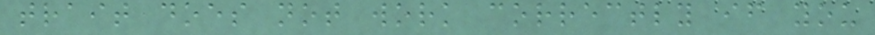trait does not work correctly if you
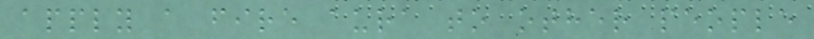apply a fire aura to other people
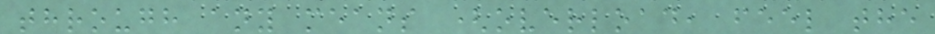through any means (overload, feel the
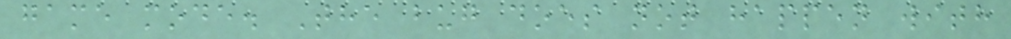game mode. The bug does not happen with
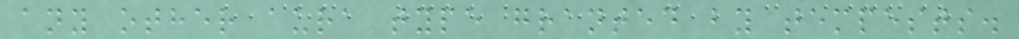any other aura type granted by tempests.
